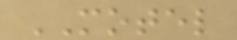MOTEL
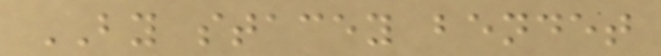BY stacey bendet
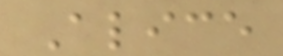Alice
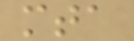mta
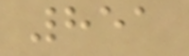851
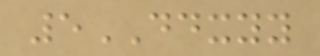5DDXYY
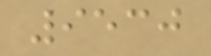9530
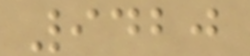9420
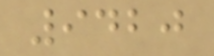9420
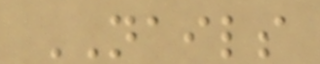NAILS
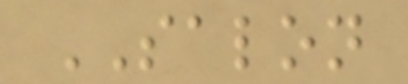SALON
